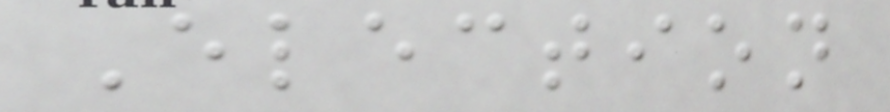Election
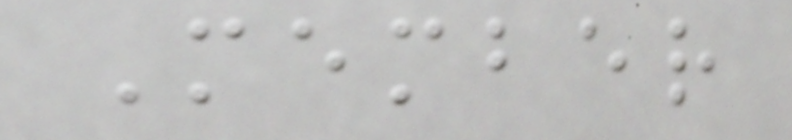Member
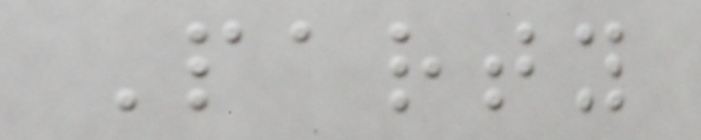Party
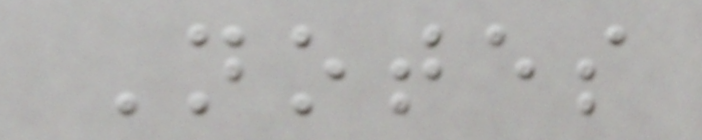Notes
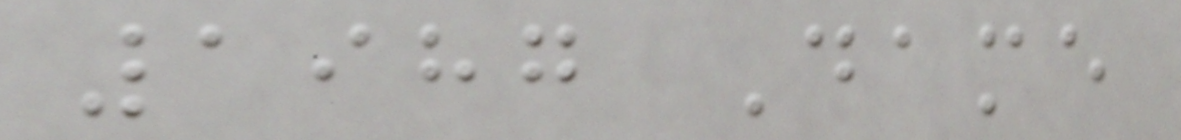1987 Dame
